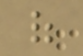of
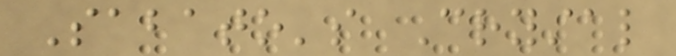Sabato's Crystal
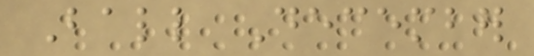Ball December
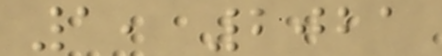1, 2021
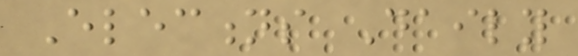Elections Daily
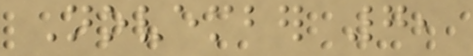November 7,
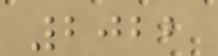2022
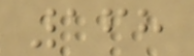168
